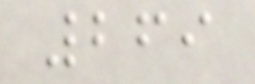269
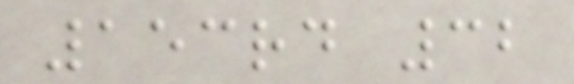153rd 32
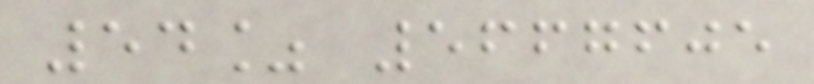54% 5667605
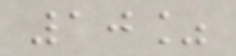10%
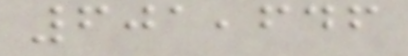601,646
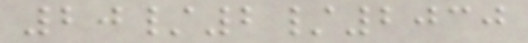20/2/2030
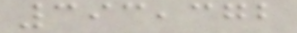393,372
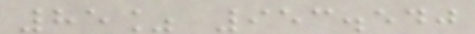85% 953.540
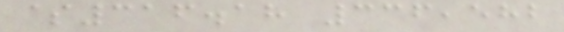$316.18 336,582
